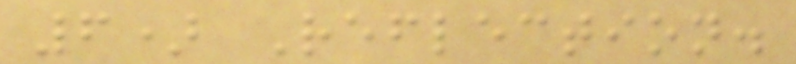6) Reflection.
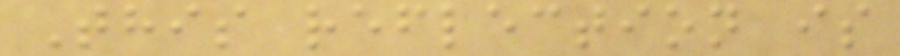This reflection is
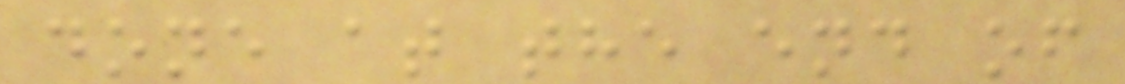done at the end of
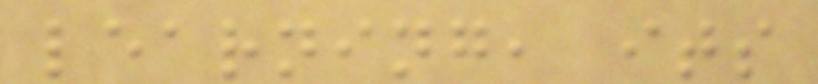learning, its
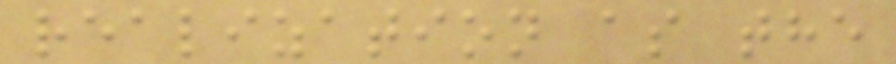realization as the
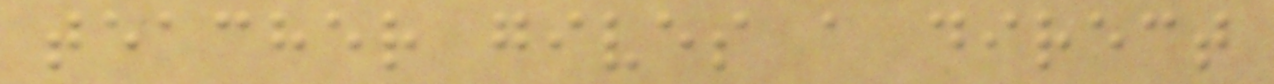teacher gives a direct
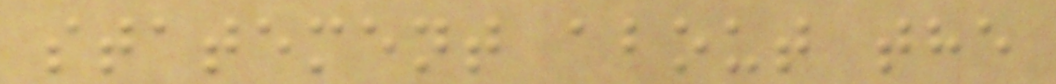statement about the
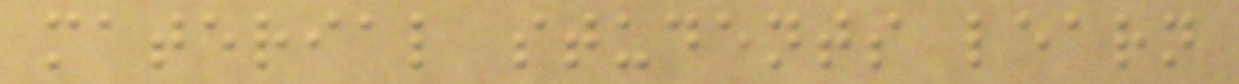material students learn
